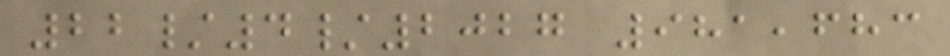22/4/2027 981,683
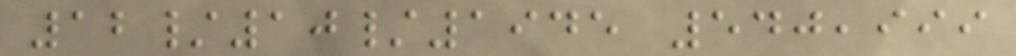12/10/1945 540,999
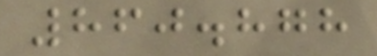860.878
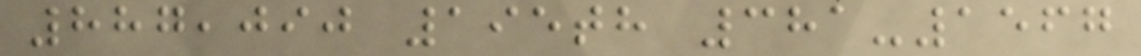887,090 195th 381-1567
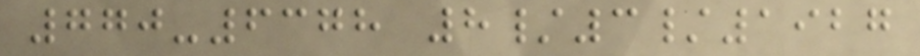770-6378 8/3/1927
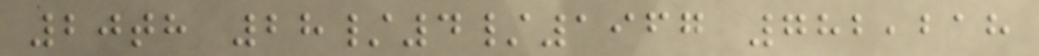20th 28/4/1967 782,218
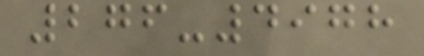276-4978
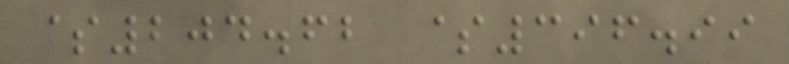$204.62 $396.99
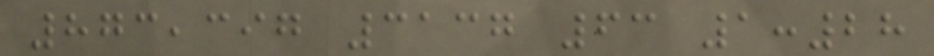873,397 3137 63 1:28
